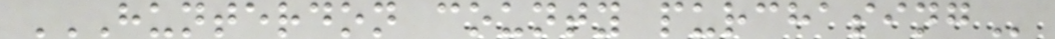HUNTERDON COUNTY PURCHASING
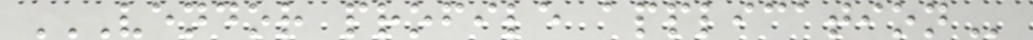VENDOR PROFILE APPLICATION
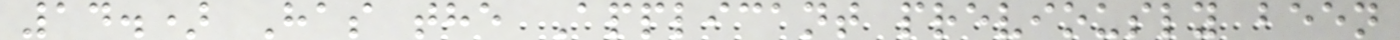14.) Has the Applicant previously been
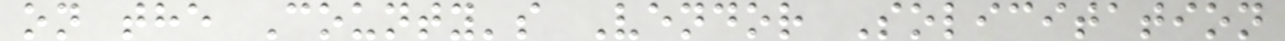on the County's Vendor Solicitation
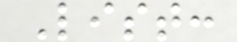List:
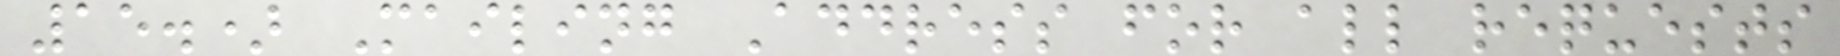15.) Mailing Address for all requests
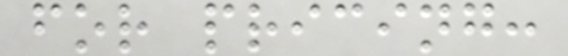for pricing:
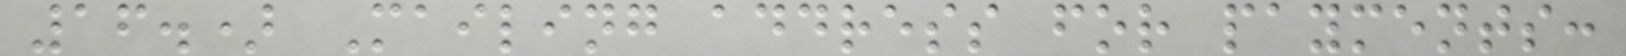16.) Mailing address for payments:
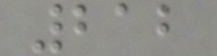212
